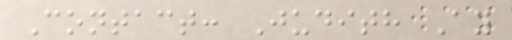Contact: Judith Ay
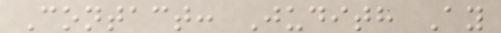Contact: Judith Ay
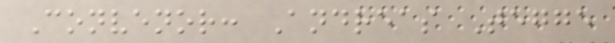Convenor: Andreas Tegge
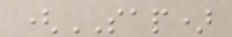(SAP)
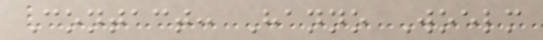Contact: Hanno Woelm
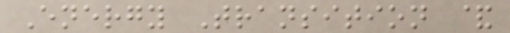Energy Transition &
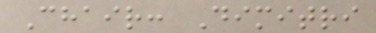Chair: Dimitri
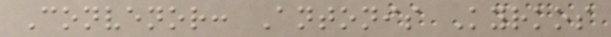Convenor: Antonis Kyrkos
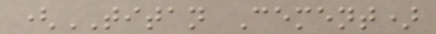(TITAN Cement)
